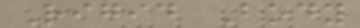Rigid Body
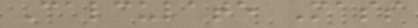Calculate Mass
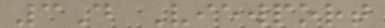3D Viewport
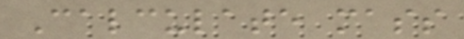Calculate mass
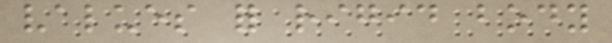values for rigid body
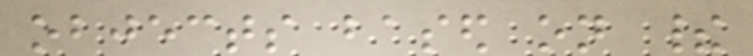objects based on their
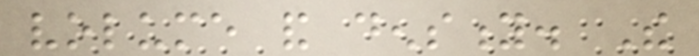volume and density. The
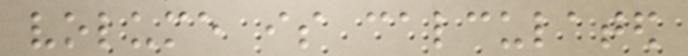volume is calculated
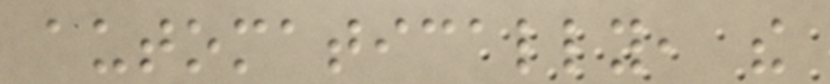automatically, the
